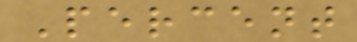Percent
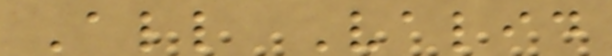All Valid
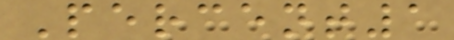Percent1
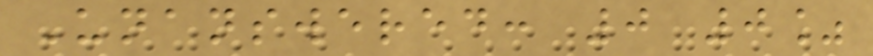Unanswered: 0 0%
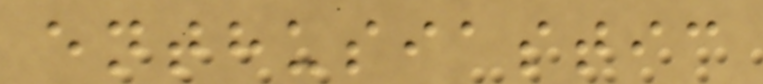enthusiastic
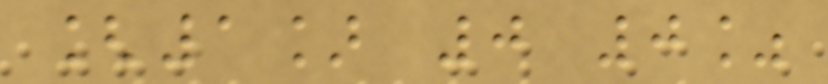[1] 0 0%
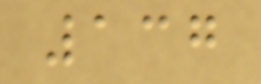137
